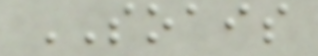SOAIS
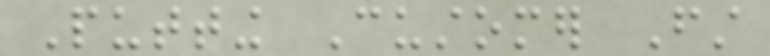Putting Customer First
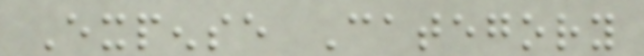Expense Category
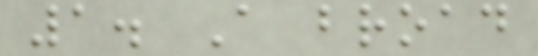1. A broad
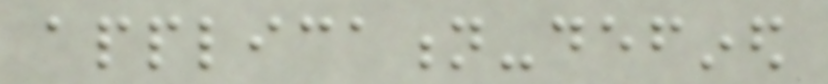application-defined
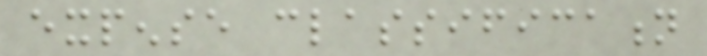expense classification
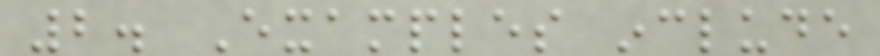2. Examples include
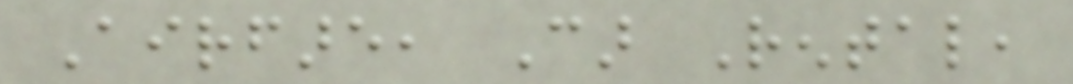Airfare, Car Rental,
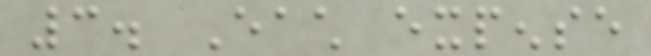3. Each expense
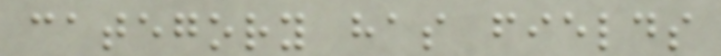category has fields
